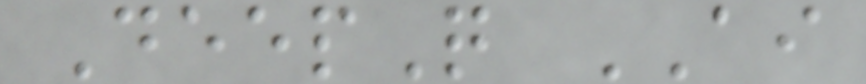DeepQ AI
